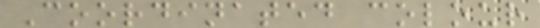Coordinated colour
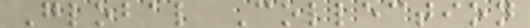Global Collection
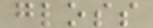gloss
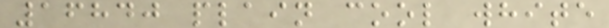16840 plain cool white
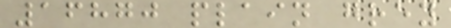16870 plain grey
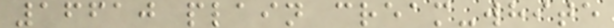16610 plain cream-white
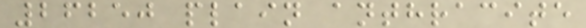26250 plain anthracite
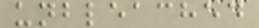unbleached
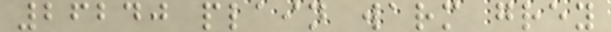26240 plain warm grey
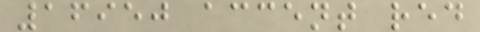16950 accent red
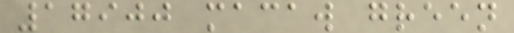17900 macaw green
